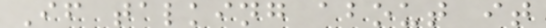If talking about it
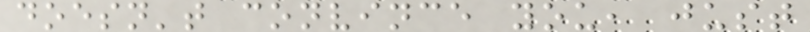doesn't convince you, just
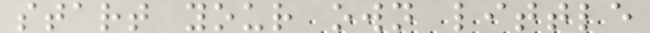start your own little
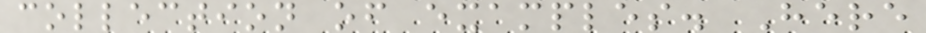collection of examples. Here
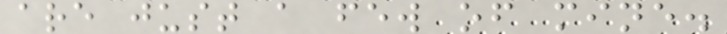are just a few of mine.
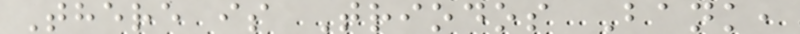There is Triodos Bank,
